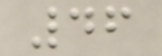46
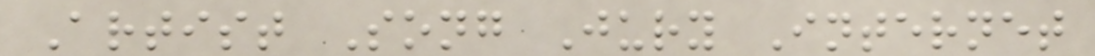Artist Song Jury Internet
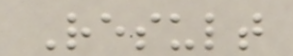Result
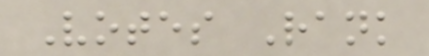Votes Rank
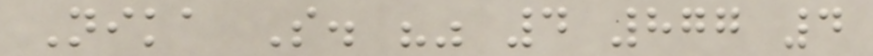Nika S. "" 4 877 4
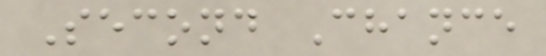Second Chance
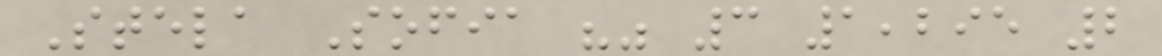Stela Sofia "" 3 1,295 2
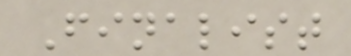Finalist
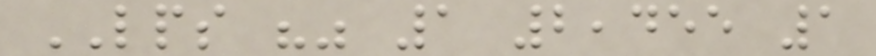LPS "" 1 2,455 1
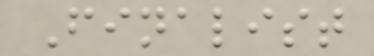Finalist
